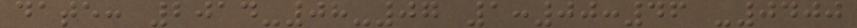date: 2014-08-07 1:00:46 -0400
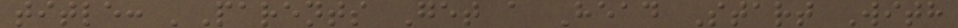title: 'Parents Get a Head Start With
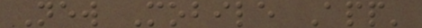New Mobile App'
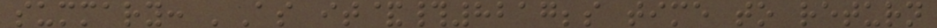summary: 'As it&#8217;s time to return
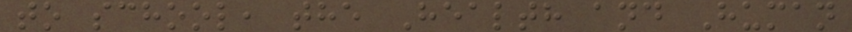to school, the Health and Human
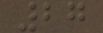27
